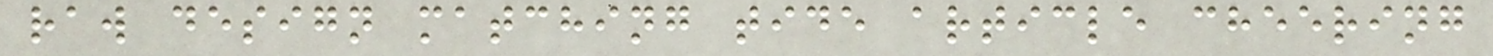raw design matching tide article cheering
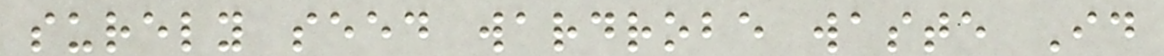surely seed wardrobe waste Id
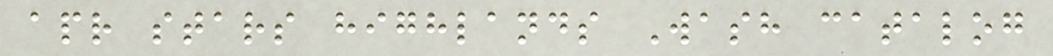apr stars highlands Wash catalog
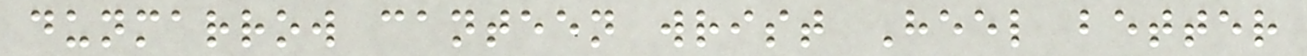dunmarrow canteen wrist Heel better
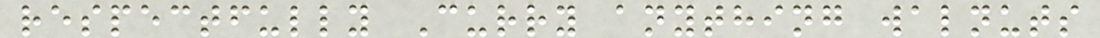respectfully Curry anything walnuts
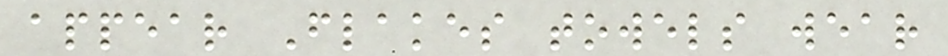appear Flakes towels wear
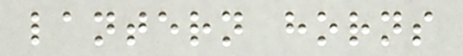lantern horns
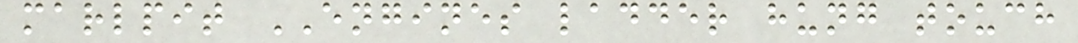marlpit ENGINES ladder hung touch
